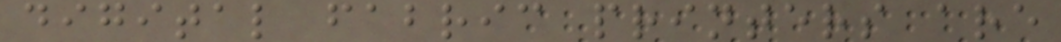digital fabric printers are
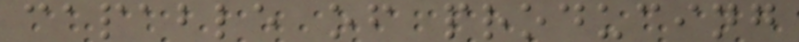capable of producing
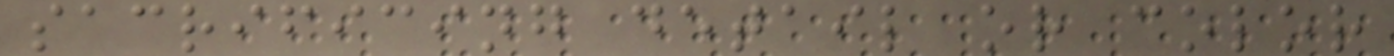sacrificing detail or color
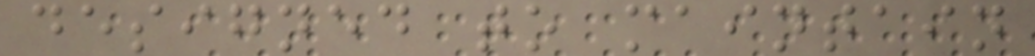designed to maintain
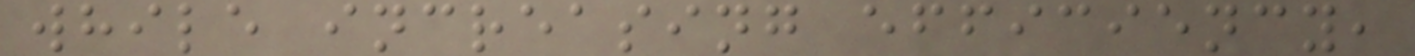while increasing efficiency,
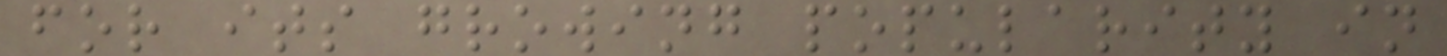for its growing popularity in
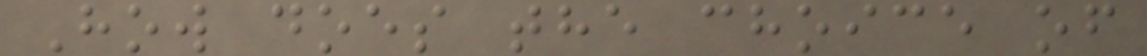How does the choice of
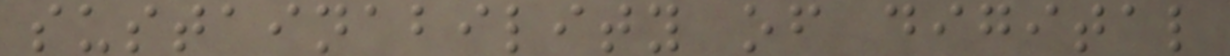sustainability of digital
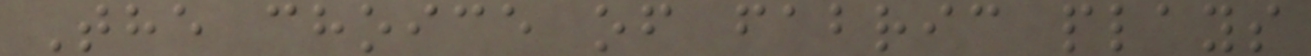The choice of fabric plays
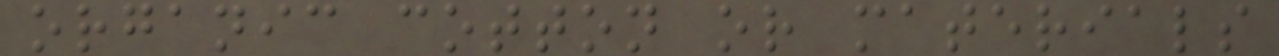organic cotton or materials
